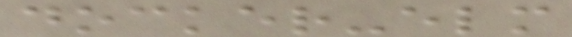docker-elm
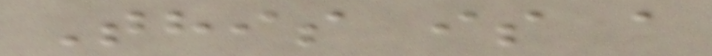This is a
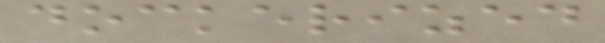dockerized
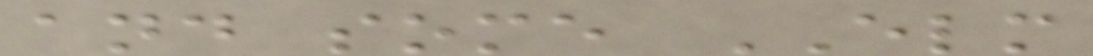and some ELM
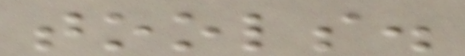tools.
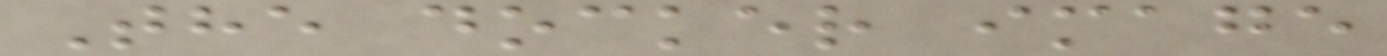The docker image
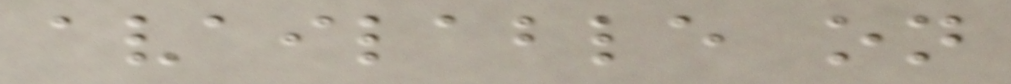available on
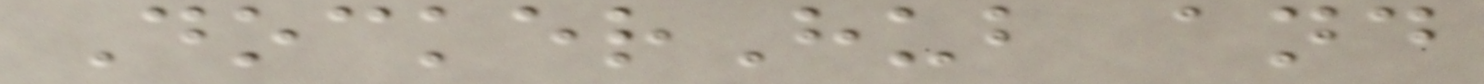DockerHub and
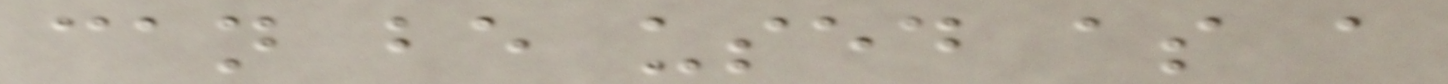can be used as a
